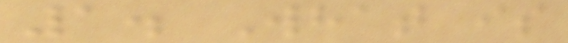1. What is
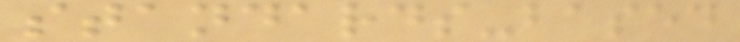standards-based
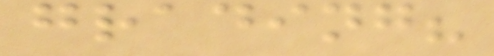grading?
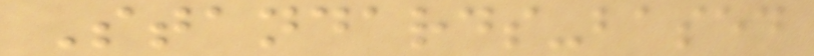Standards-based
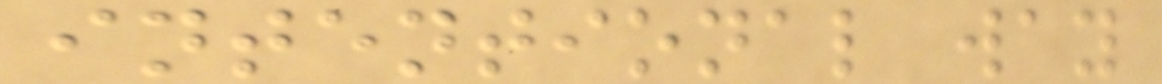intentional way
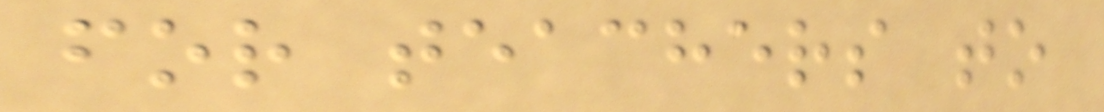for teachers to
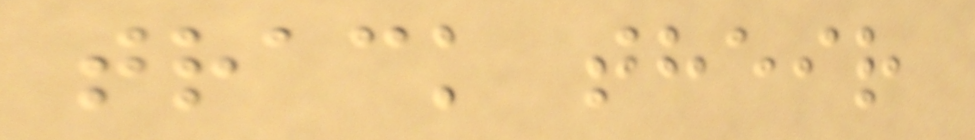track their
